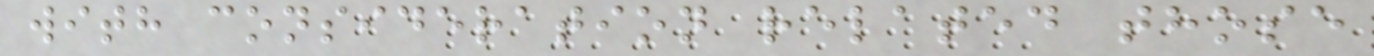with consideration related those
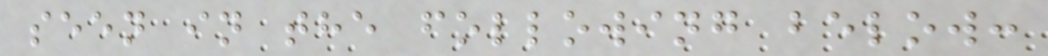seen in the following below:
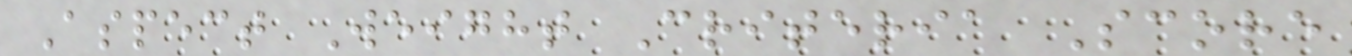Aspect Weight Criteria Score
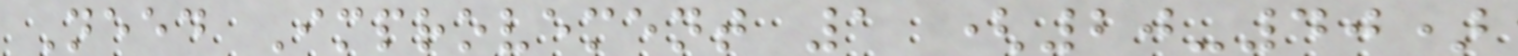Need Improvement 1 (20-40)
